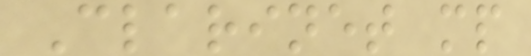Clarinet mp
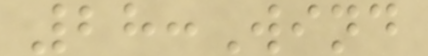28:Wind
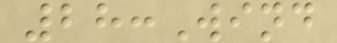28:Wind
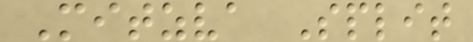Mitzva Split
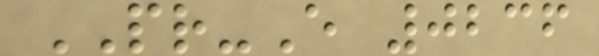PR-E 0236
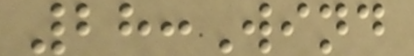28:Wind
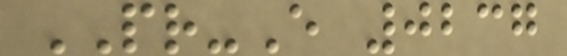PR-E 0237
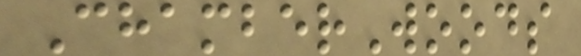ChamberWoods
